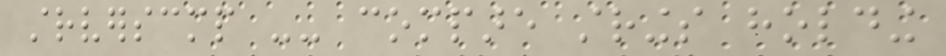strverscmp -- compare strings holding
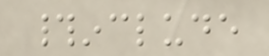#include
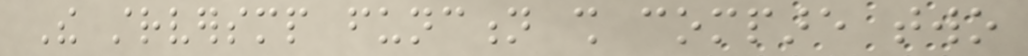The strversmp function shall compare two
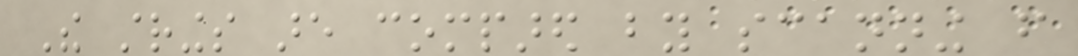The strings are compared by scanning from
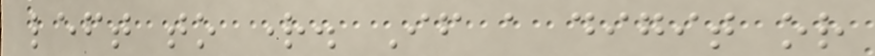left to right. If a digit or
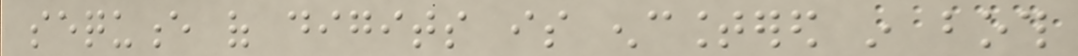sequence of digits is encountered in both
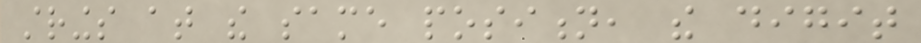strings at the same position, the digit
